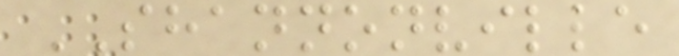SHANNONVILLE
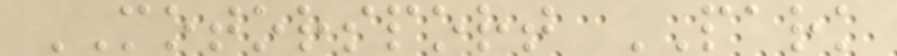MOTORSPORT PARK
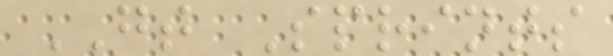GT Sprints
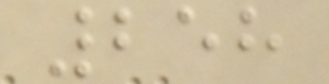258
